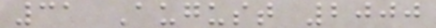31 August 2000
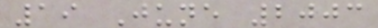19 June 2003
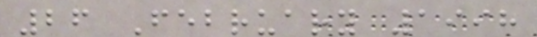26 February 1998
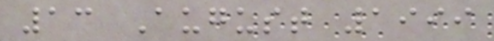13 August 1999
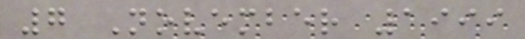7 November 1999
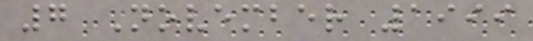7 November 1999
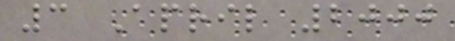3 April 2000
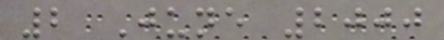2 June 2000
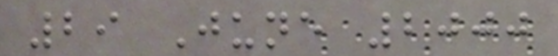29 June 2000
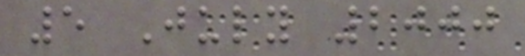5 July 2000
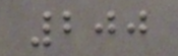200
